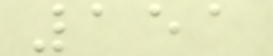151
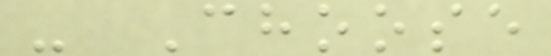- Choose
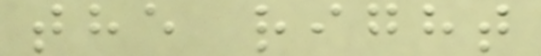the right
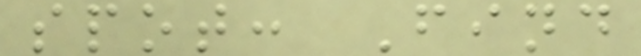spot: Find
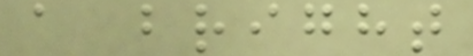a bright
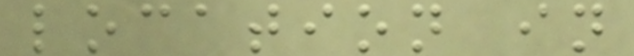location in
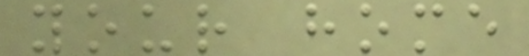your home
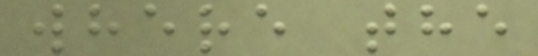where the
